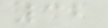32
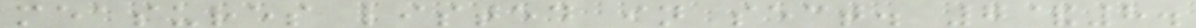measures listed in sect. 7&8.
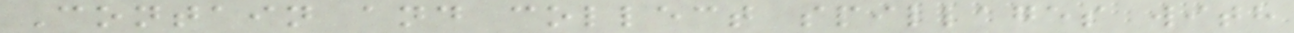Contain and collect spillages with
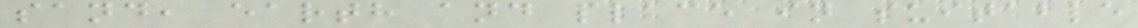sand, earth and place in suitable
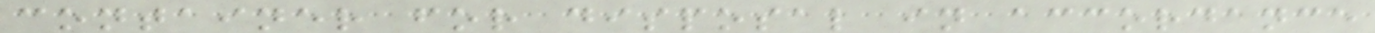container for disposal in accordance
